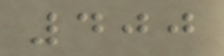400
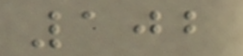102
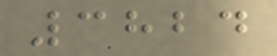3824
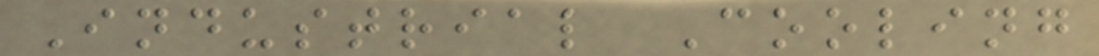Industrial Cooling
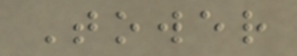Tower
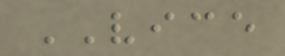VICE
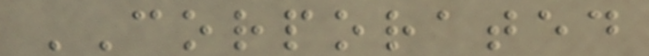CORPORATED
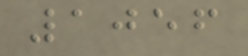1056
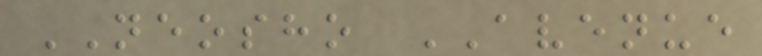NEOSHO AVENUE
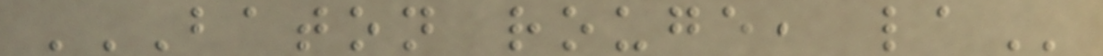BATON ROUGE, LA
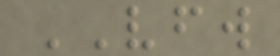VFW
